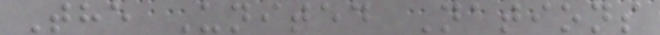The United Nations
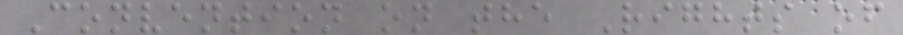Convention on the Rights of
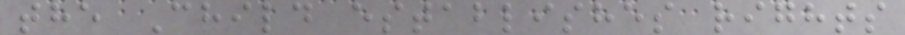the Child establishes rights
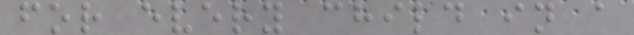for every child in a
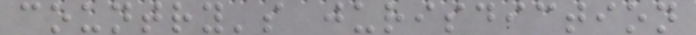country's jurisdiction
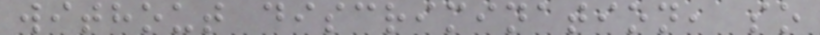without discrimination, so
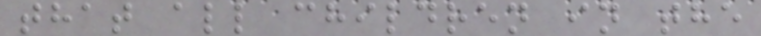that all children in the
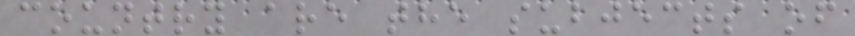country are the subjects of
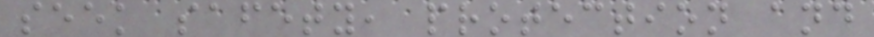seek safety, protection and
